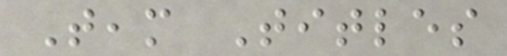Team Titles
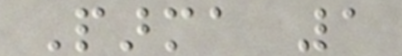Parma 1
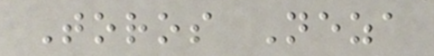Toros Neza
